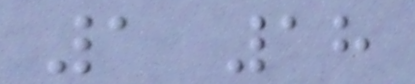1 18
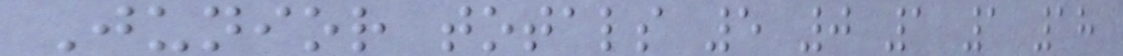Junior totals 5 0 1 1 18
